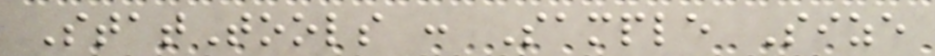StatTools : Sample Size
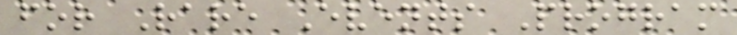for Rare Events Program
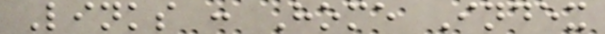Links : Home Index
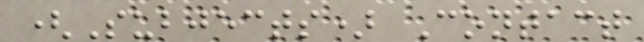(Subjects) Contact
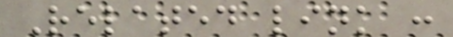Related link :
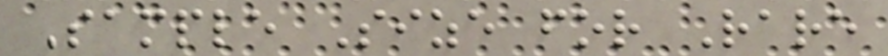Sample Size for Rare
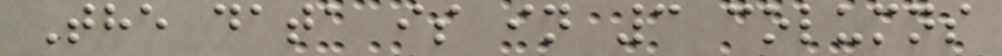The data is in 3 columns
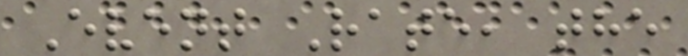Event Rate, the
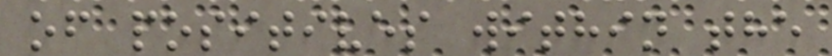of positives within the
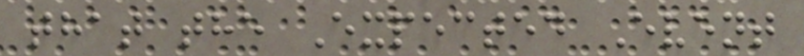that the Expected Event
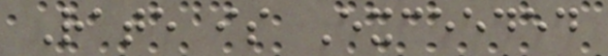Rate is Exceeded
